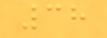38
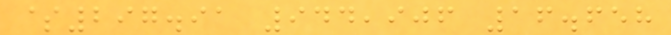$297.91 944,906 16.658
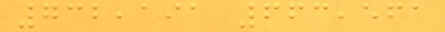732,191 663,561
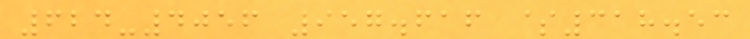624-4056 957.616 $318.53
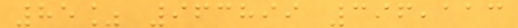85% 963899 396,113
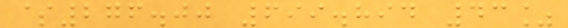$276.00 699.894 43%
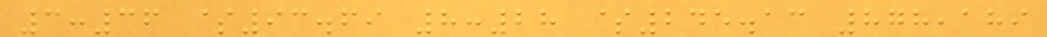3:36 $93.69 8:28 $245.13 878,189
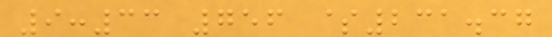9:33 756 $231.37
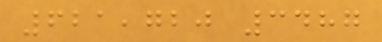621,720 3487
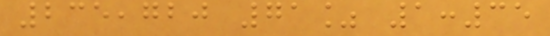235,720 71% 1:35
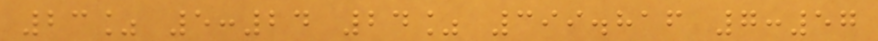23% 5:24 24% 399.816 7:57
